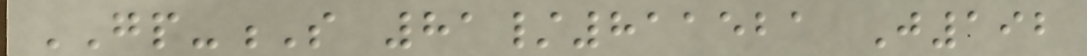GP-S 81/811521 J192
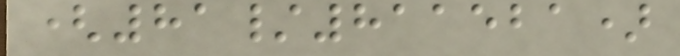(81/811521)
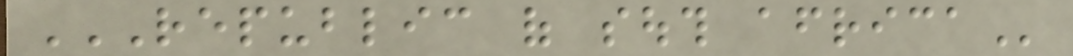REPUBLIC OF SOUTH AFRICA
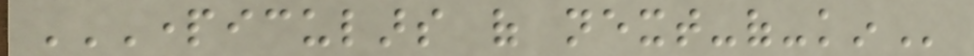PARTICULARS OF NEXT-OF-KIN
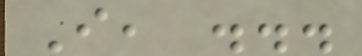I, ...
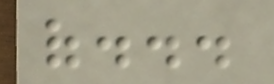of...
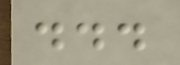...
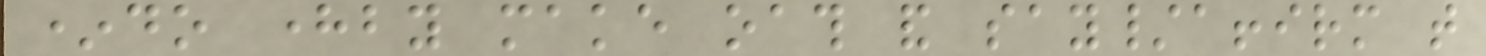*do hereby make oath and say/affirm that
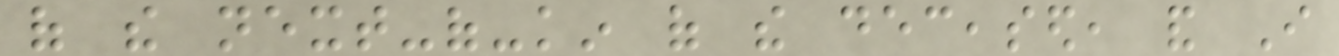of the next-of-kin of the deceased, and I
